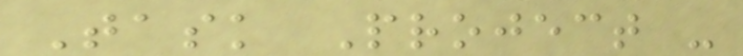Task Project -
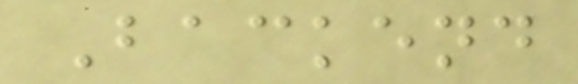Backend
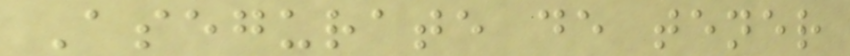Asegurate de tener
